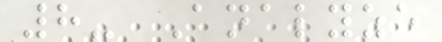8- Analyze
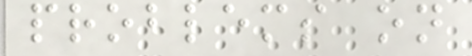problems on
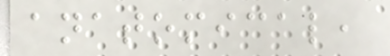anatomical,
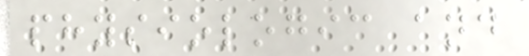physiologic and
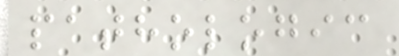pathologic
